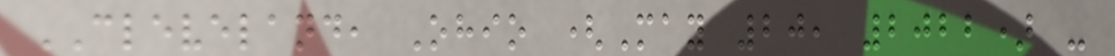CLEVELAND, Ohio (May 20, 2022) -
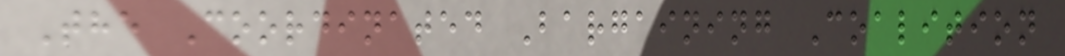The Coordinated Bargaining Coalition
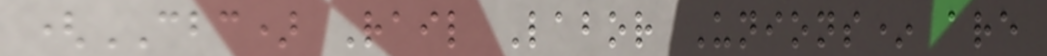(CBC) Rail Labor Unions* are
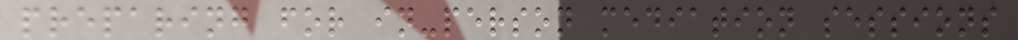preparing for in-person mediation sessions
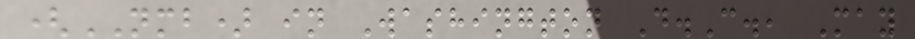(NMB) in Washington D.C., May
